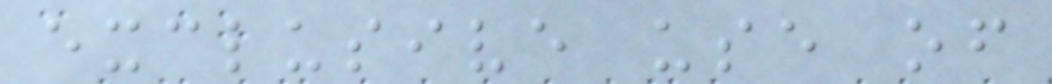exclusive use of
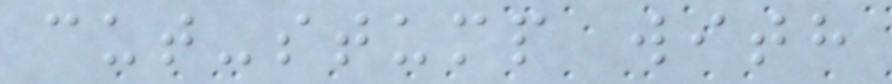cut-stump with
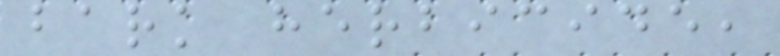bark herbicide,
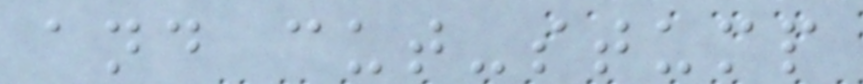and cut-stump
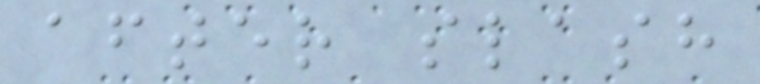after slash
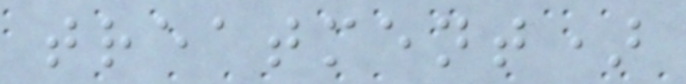treatment)
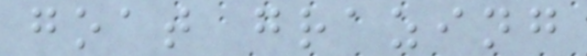goat grazing
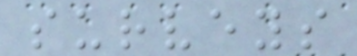surveys
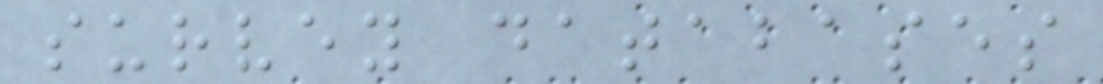survey databases
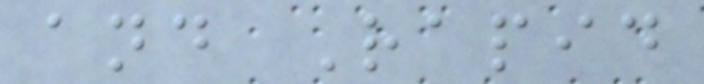and Rapid
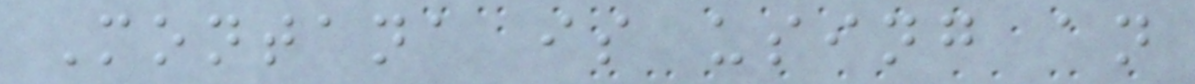Montana is using an
